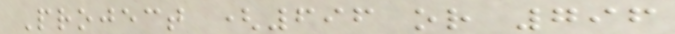Project (696 or 796
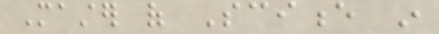Master of Science in
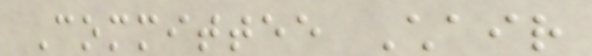Committee Chair
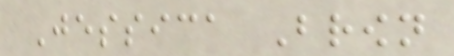Jessica Brown
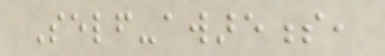Self-awareness,
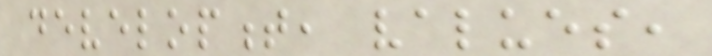development, values,
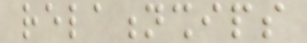relationships
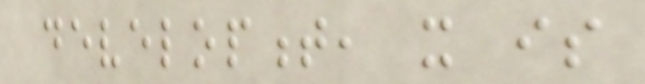development, it is
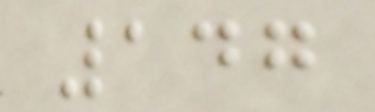147
